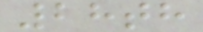28th
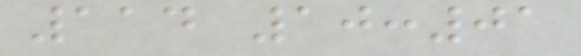114 10:01
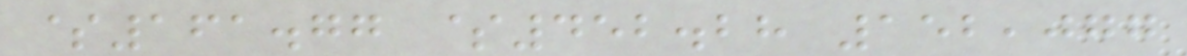$161.77 $452.28 152,077
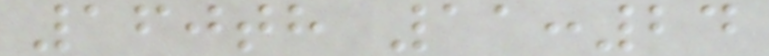160th 11:24
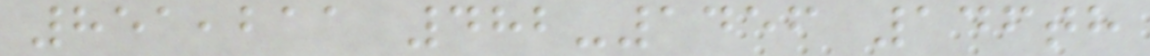851,211 482-1456 146th
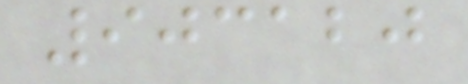903120
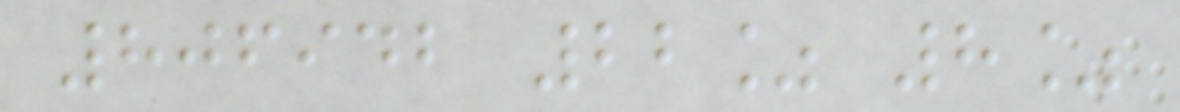806942 22% 8%
